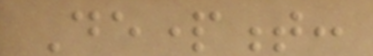Department:
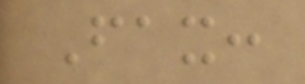Fax:
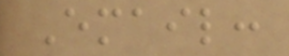Email:
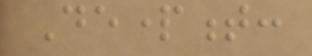Department:
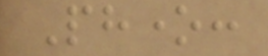Phone:
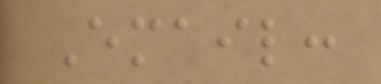Email:
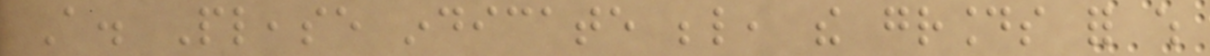A. Please indicate below, the grounds for which
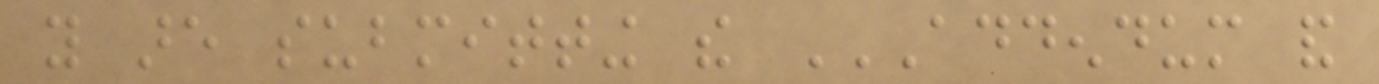you are submitting the ADDENDUM AND
